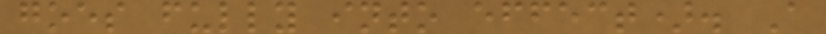goes fully into effect). A
